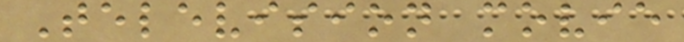Television movie
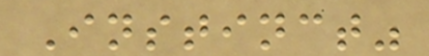Instinct"
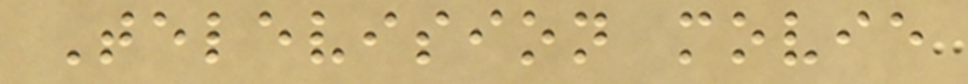Television movie
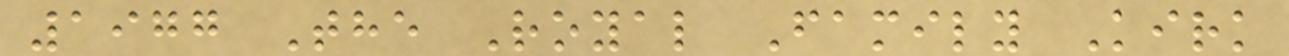1977 The Royal Family Kirk
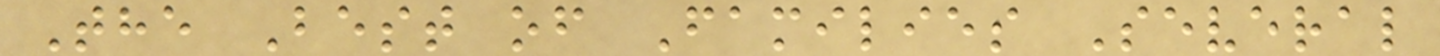The Best of Families Several
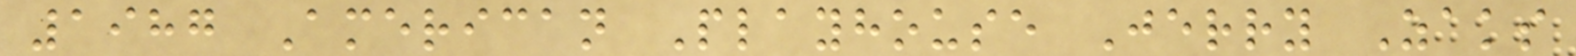1987 American Playhouse Jerry Zaks
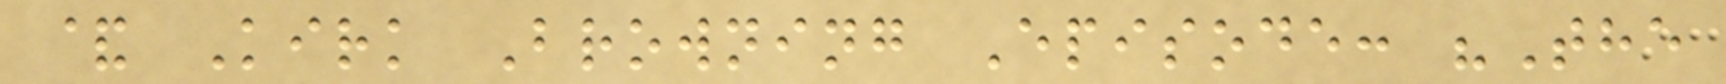& Kirk Browning Episode: "The
